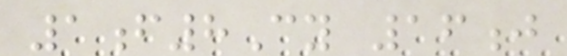1f8Cy 16j
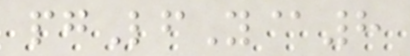pgLfY@8
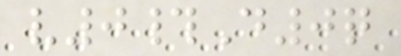v0#D0q
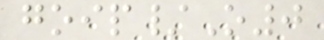goip/O0
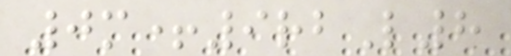0m+9rbL8
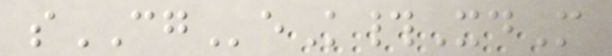sCGeK#XdM
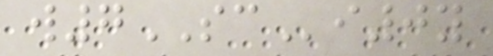w7SCi0y
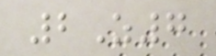2Z7
